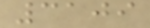3109
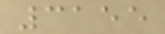3155
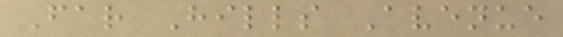Far Hills Avenue
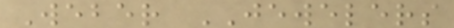Weber JEWELERS
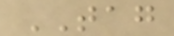TAG
